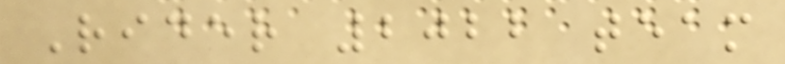Rider 2022 team
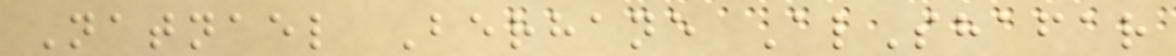Natnael Berhane AlShafar
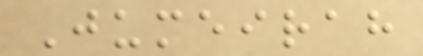Jumeirah
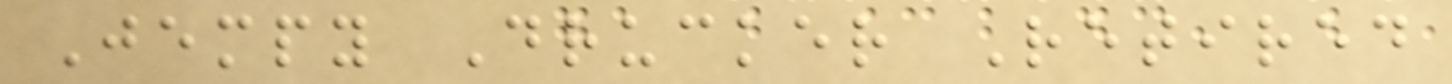Jempy Drucker Retired
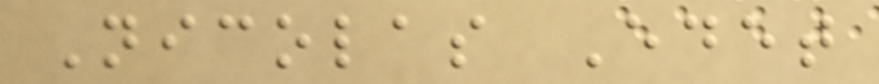Nicolas Edet
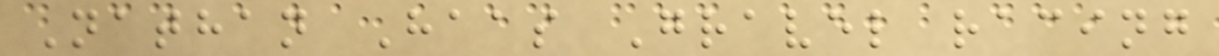Nathan Haas Gravel racing
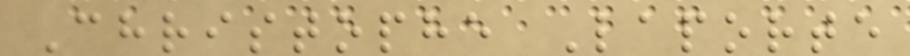Christophe Laporte
